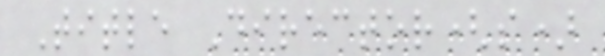Title Director(s)
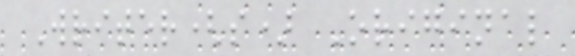Writer(s) Original
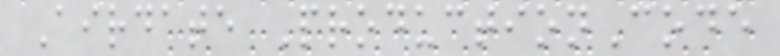Airdate ProductionCode
